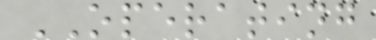OPERATING
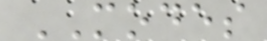MODES
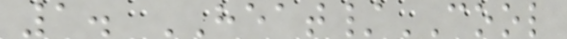1. HEAT/COOL
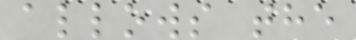allows the
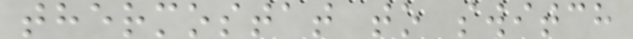thermostat to switch
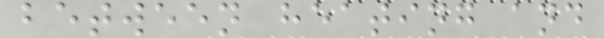between heating and
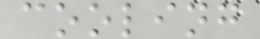cooling
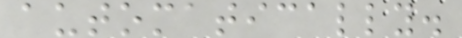automatically.
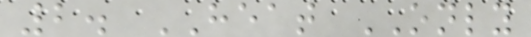2. HEAT ONLY
